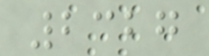2327
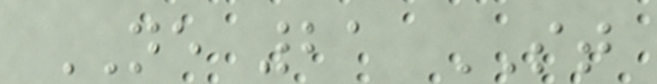NE 21 ST
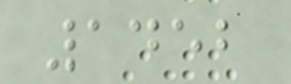1452
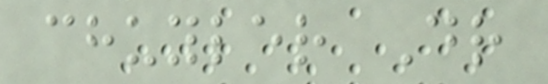chuyler Dr
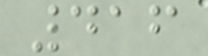416
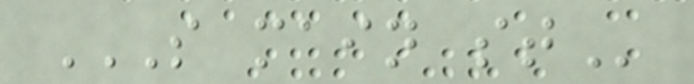S MAIN ST
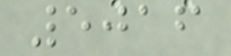5016
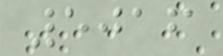5016
